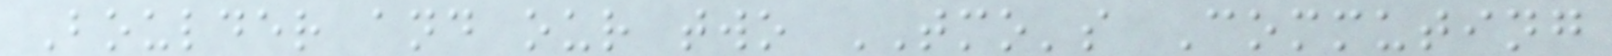Boulder and our two TMO's Commuting
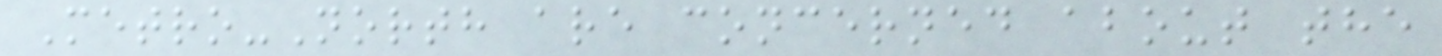Metro-North are concerned about the
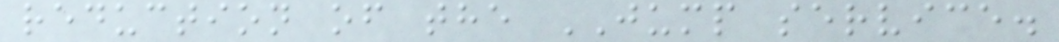reduction of the JUMP service.
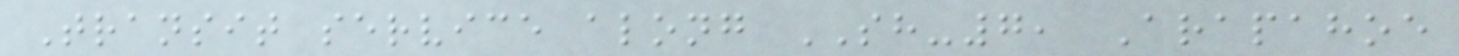Transit service along SH-7, Arapahoe
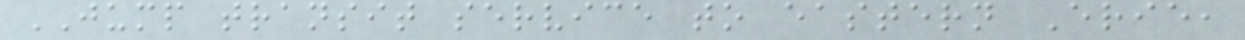JUMP transit service to eastern Erie,
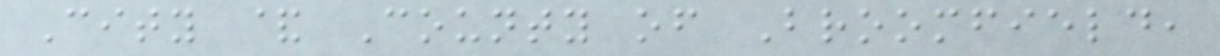City & County of Broomfield,
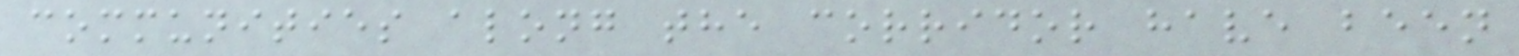communities along the corridor have been
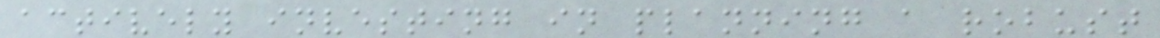actively investing in planning a robust
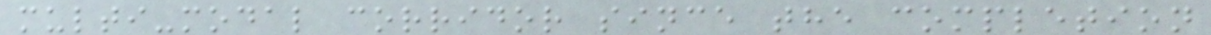multi-modal corridor since the completion
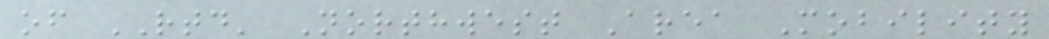of RTD' Northwest Area Mobility
